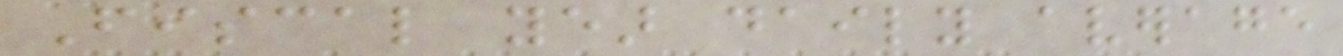Fiscal year daily average
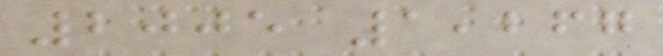2005 1,267
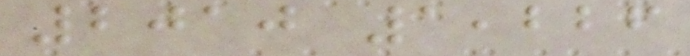2010 1,226
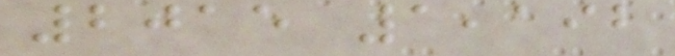2015 1,192
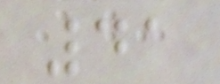41
